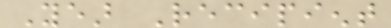Year Recipient
